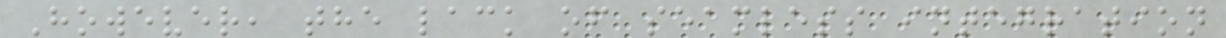However, the lack of seamless integration
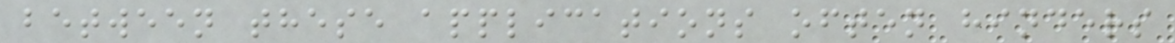between these applications often hinders
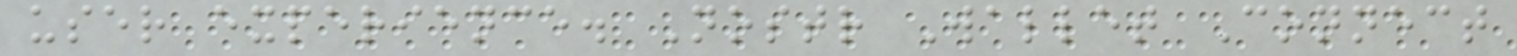user experience. Nostr Wallet Connect
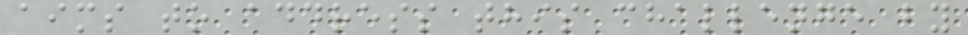aims to address this challenge by
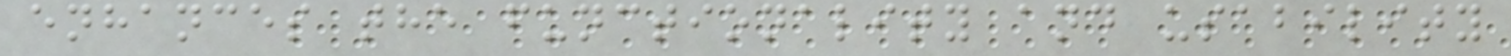enhances the functionality and usability
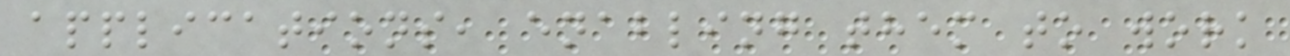applications, enabling them to work
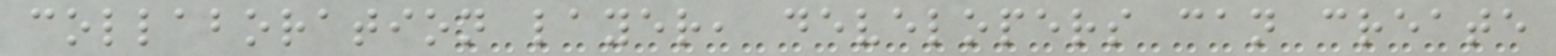collaboration layer, developers can create
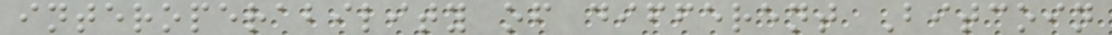interoperability of different Bitcoin
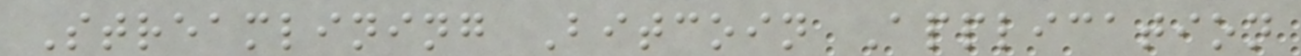Streamlining Bitcoin Application
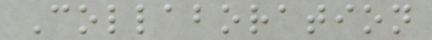Collaboration
